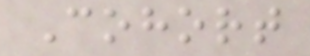Cohort
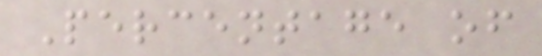Percentage of
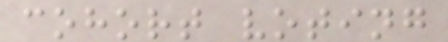cohort voting
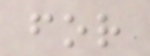for
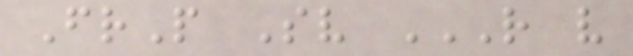FrP Sv R V
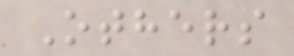Others
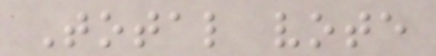Total vote
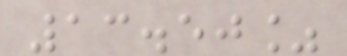13.50%
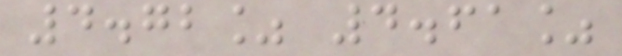4.72% 4.61%
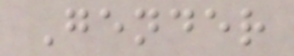Gender
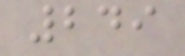249
